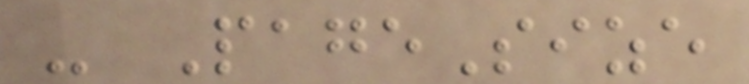- PageSize
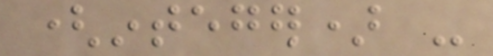(integer) -
